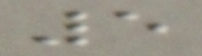5
